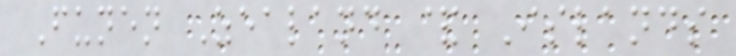Funen Zealand & Islands
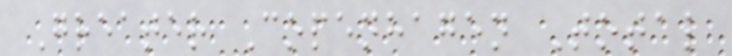Greater Copenhagen Total
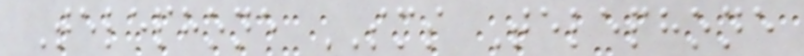Telephone SMS Telephone
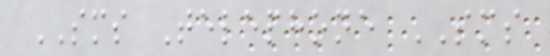SMS Telephone SMS
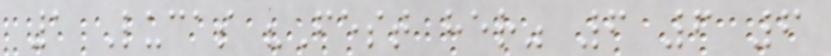1 Lucas "Fest her" 6 6 6
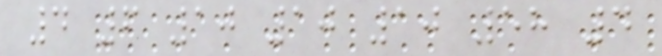4 6 10 10 10 58 4
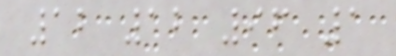12 12 96 1
